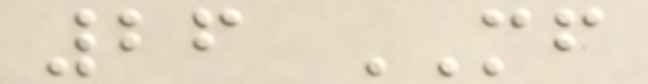26 MF
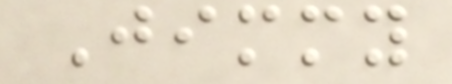Jimmy
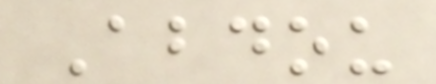Abdou
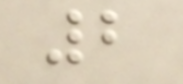2
